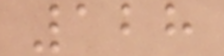128
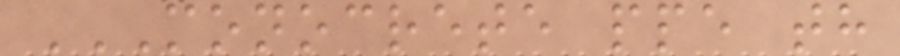MONOCRETE PPE TH
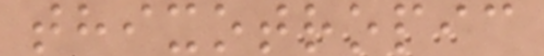thixotropic
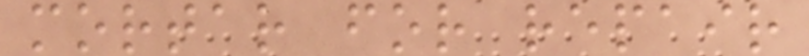mortar for repair
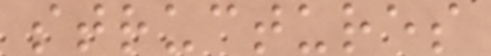structures
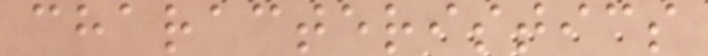characteristics
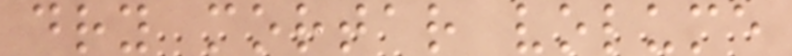dry mortar volume
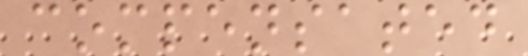compensated
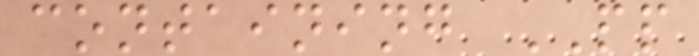containing PP
